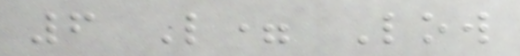6 L= Low
